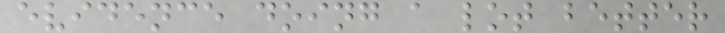evidence doing a lot better
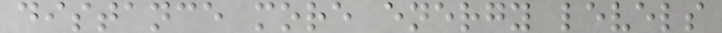distance more energy levels
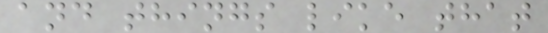and things like that
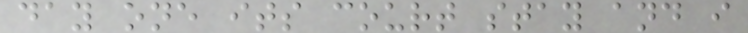day one its court stay and i
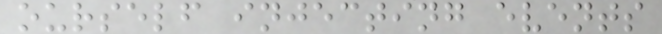ourself injecting events
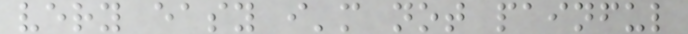very easy i'm not painful
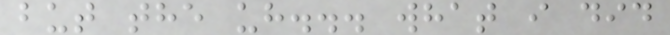but the uh... what i did
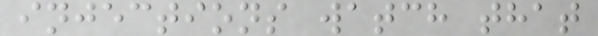injections watch that
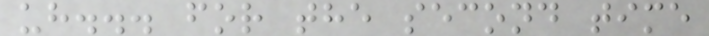uh... for the second time
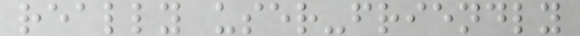really user-friendly
